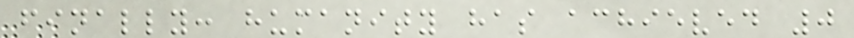finally: humanity has achieved 0
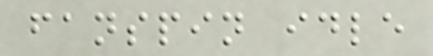fanspin idle
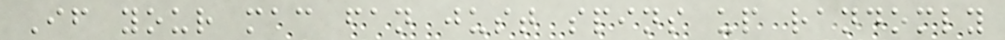If your mac fan just spins up randomly
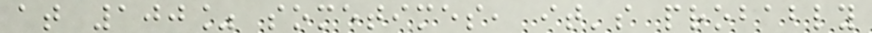at 100% sometimes, it's probably
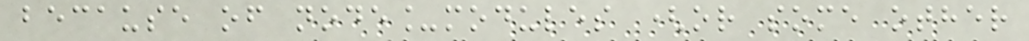because of node_modules (or some other
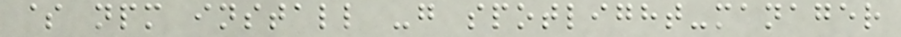$ npm install -g spotlight-manager
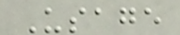Usage
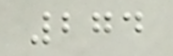274
